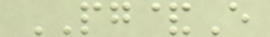PG&E
